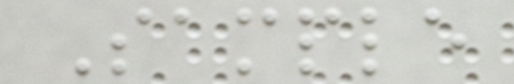Sample
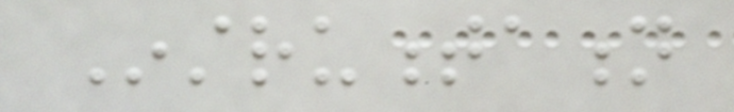Instrumentation
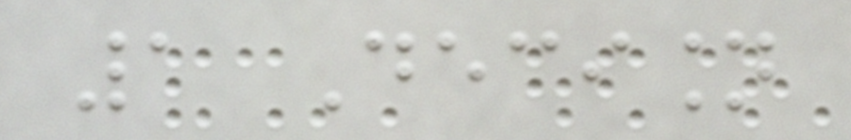1 Decision
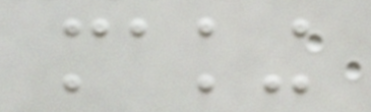making
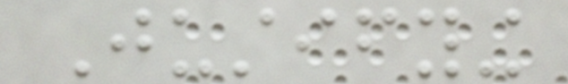Justifying
